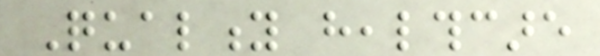Quality healthcare
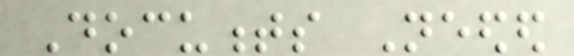Documents Needed
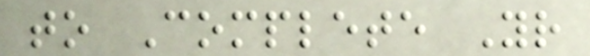to Complete Your
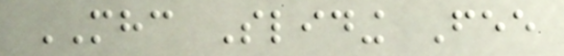MHC Sliding Fee
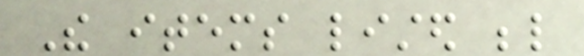The items listed below
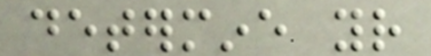determine your
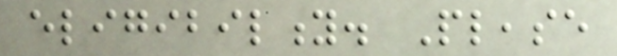eligibility. Please
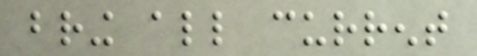bring all current
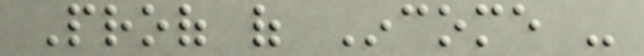Proof of Income -
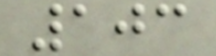103
